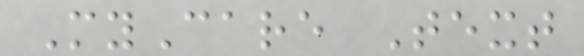MyCare Text
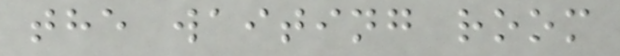the waiting room
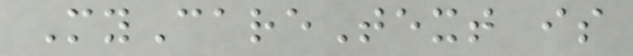MyCareText is
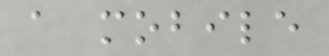a mobile
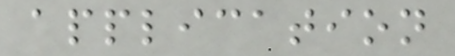application
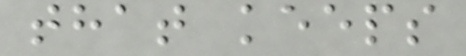that keeps
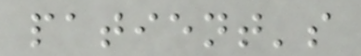patient's
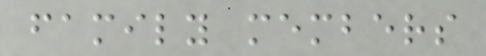family members
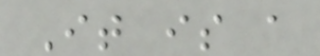It is a
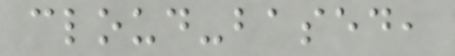cloud-based,
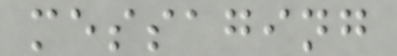messaging
